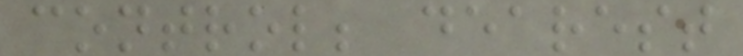control; dearest
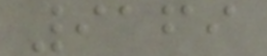9169
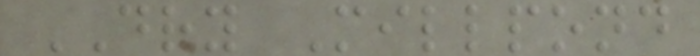DRY Millpond
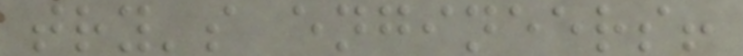try's engineers!
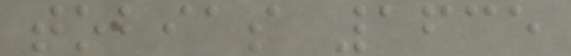tobias 1635
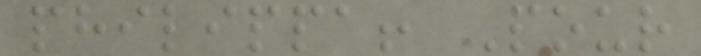philippa! Pour
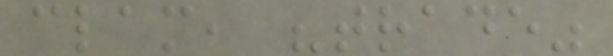clam, "trade"
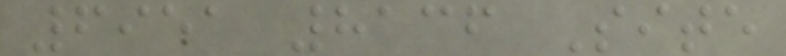6951 8136 Site
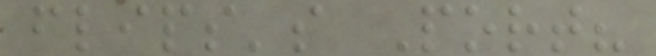flips's Port?
